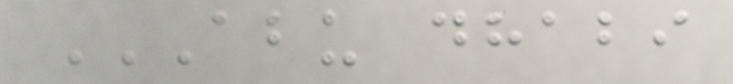ABU DHABI
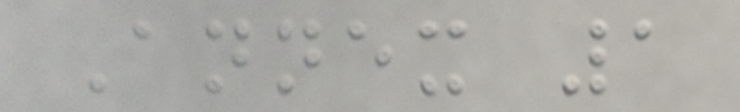Annex 1
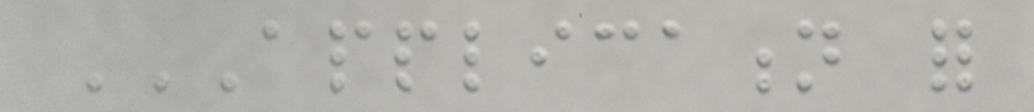APPLICATION FOR
